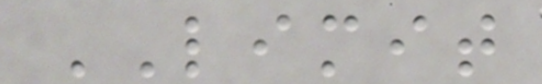LIMIT
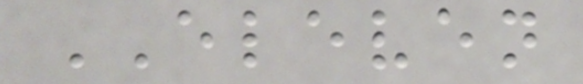ELEVEN
